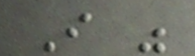I was
